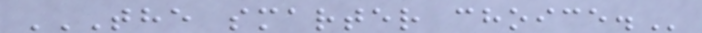THE SMARTER CHOICE.
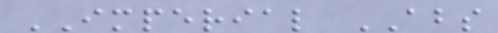IMPERIAL ABS
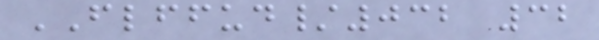FLFFUD/032 32
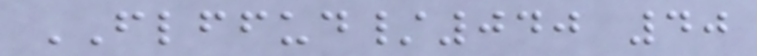FLFFUD/040 40
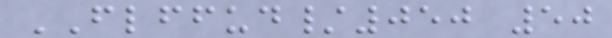FLFFUD/050 50
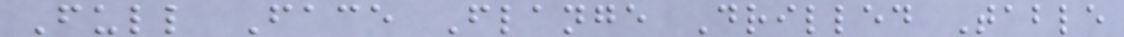Full Face Flange Drilled Table
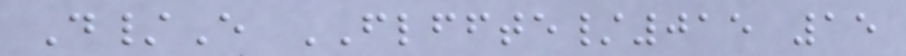D/E FLFFTE/015 15
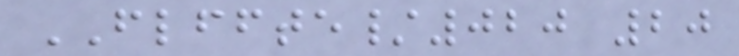FLFFTE/020 20
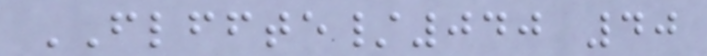FLFFTE/040 40
